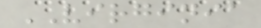VIRGINIA
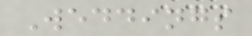Weddings
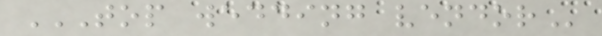TOP WEDDING VENDOR
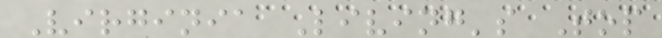Virginia Living's Top
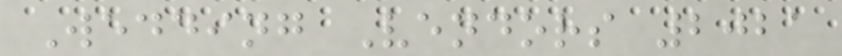Wedding Vendors 2021
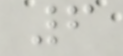6
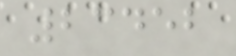23452
